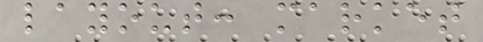layout: market
